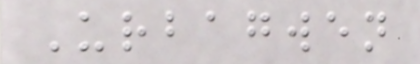Urbagwen
